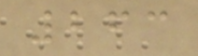263
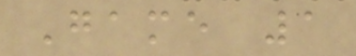Game 1
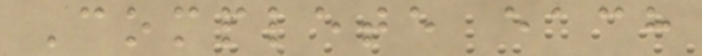Complete each
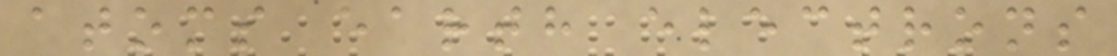atoms earth electrons
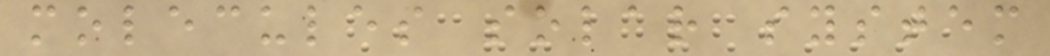molecules solar system
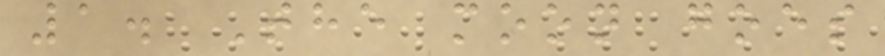1. The moon goes
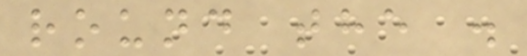round the .
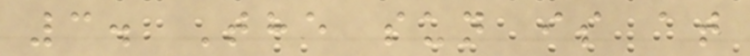3. The sun is at
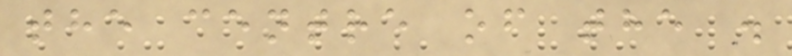the centre of the .
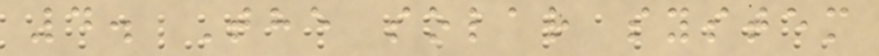4. The solar system
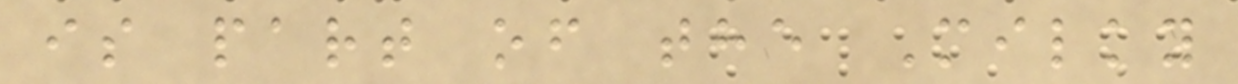is part of the Milky
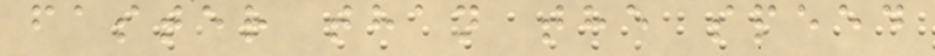faster than the speed
